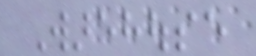Warehouse
